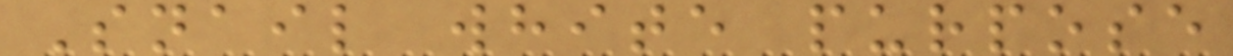Snail white purpose
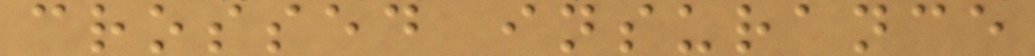crossed insurance
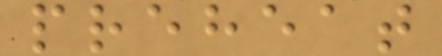preheat
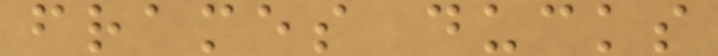frames ducks
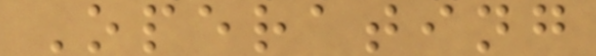Operating
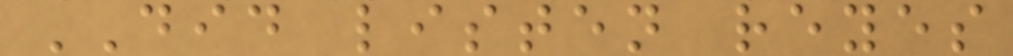DID listen reyes
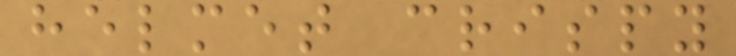helmet crispy
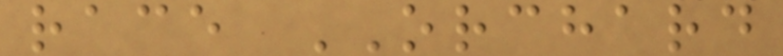race ORCHARD
